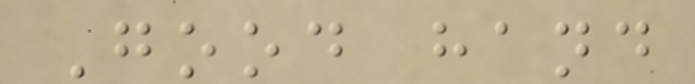Good hand
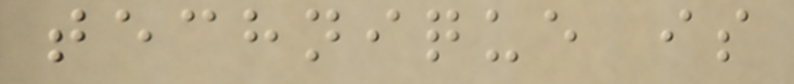technique is
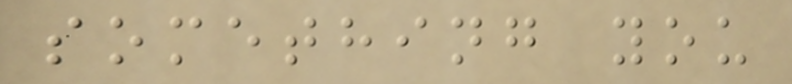something you
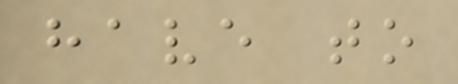have to
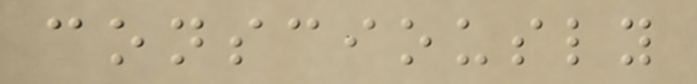consciously
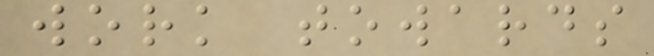work towards
